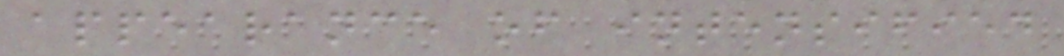appearance of intensified
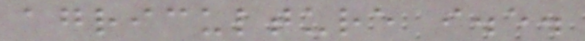agriculture i.e.
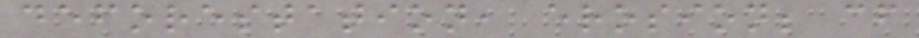deforestation, erosion; cf
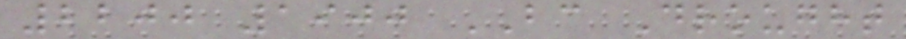2200 1900 BC Drought
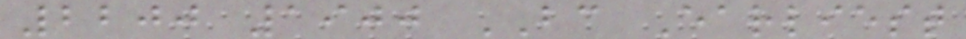2200 1900 BC Earliest
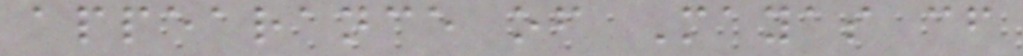appearance of Mayas cf
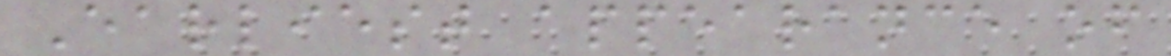Earliest appearance of
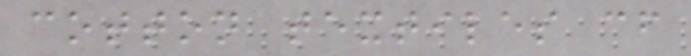cotton textiles cf
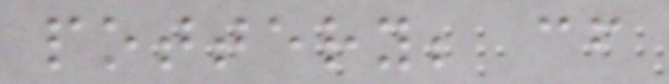pottery; cf
